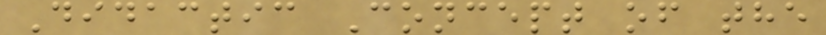Didactic Concept of the
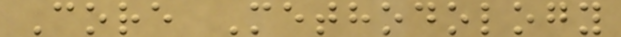Core Methodology
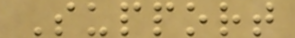Support
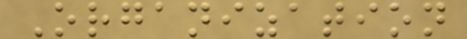Organization
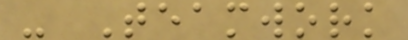- Teamwork
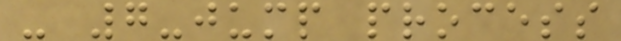- 7-jump process
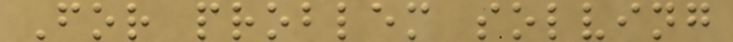For problem solving
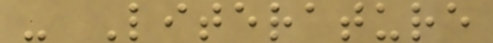- Literature
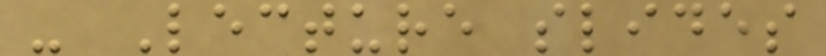- Lecture slides
